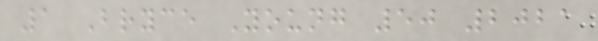1 Bryce Young 50 2021
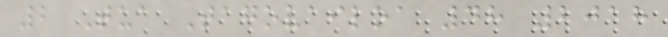2 Tua Tagovailoa 48 2018
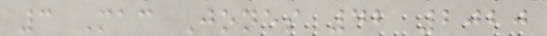3 Mac Jones 42 2020
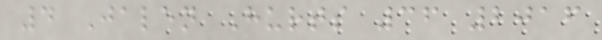4 Jalen Hurts 36 2016
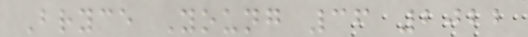Bryce Young 36 2022
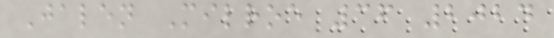Jalen Milroe 36 2024
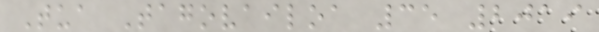Tua Tagovailoa 35 2019
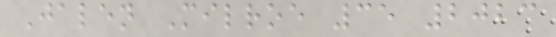Jalen Milroe 35 2023
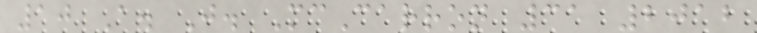10 A. J. McCarron 31 2012
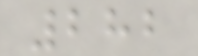282
